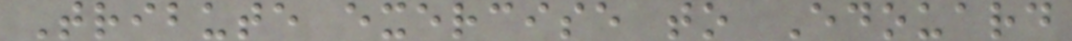Tribute exercise to Edouard
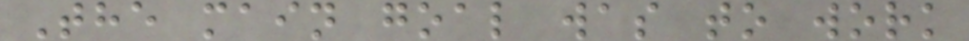The main goal was to work
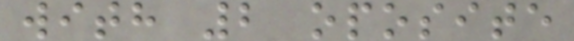with 2 oposite
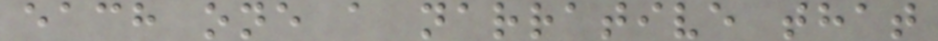each one a narrative that
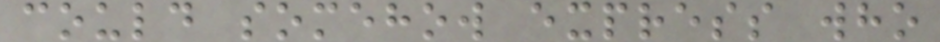could somehow express who
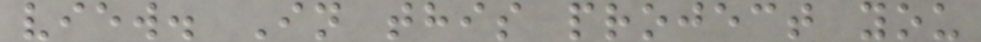view. In this project you
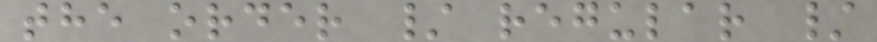the order / regular /
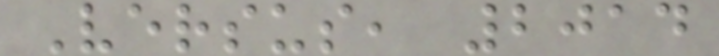Versus, 2014
